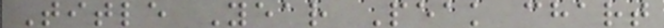Title Year Peak chart
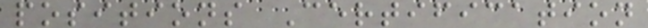positions Certification
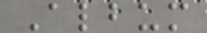Album
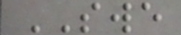SWE
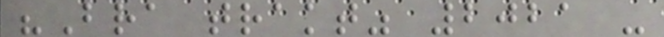"Bra trakt" 2021 -
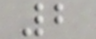2
